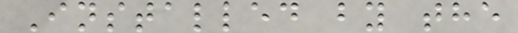Installed by the
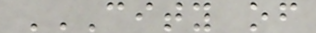CITY OF
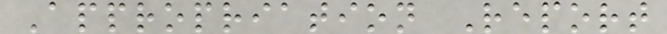Appropriation Report
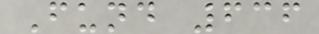Fund 636
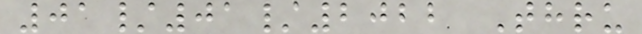01/01/2022 Thru
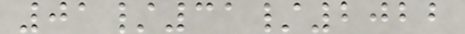01/31/2022
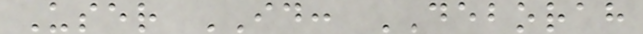User ID: DEBORAH
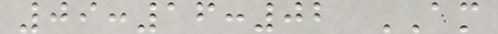09:16:02 AM
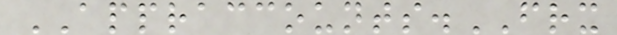APPRACCOUNTS.FRX
